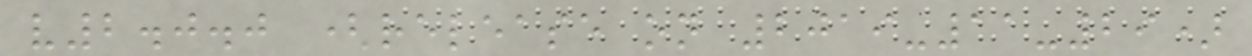v2.0.0 (release on 2019-11-29)
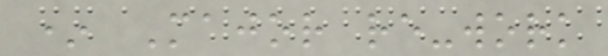* Major re-work
